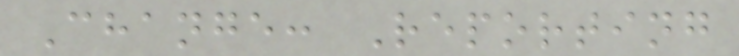Change: Reporting
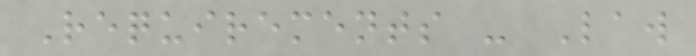Requirements - Law
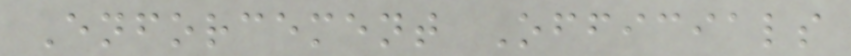Enforcement Officials
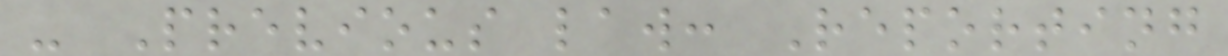- Previous law: Reporting
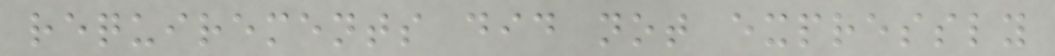requirements did not expressly
